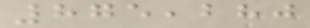875,280
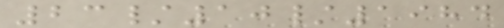23/10/1984
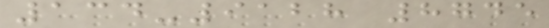134-9128 8745
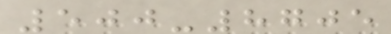500-8705
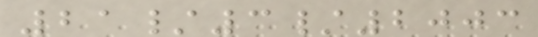21/3/2003
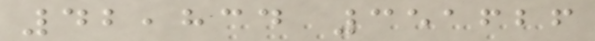42,834 351626
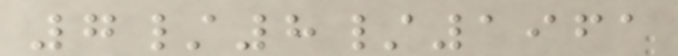7/8/1961
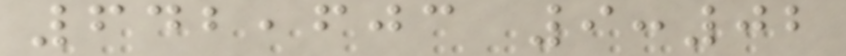642,603 9:02
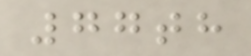77th
